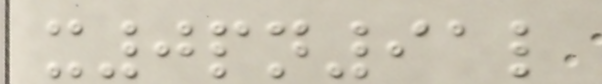x0pn91l
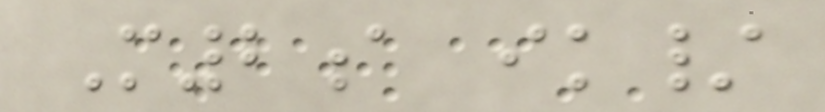M2a ik/
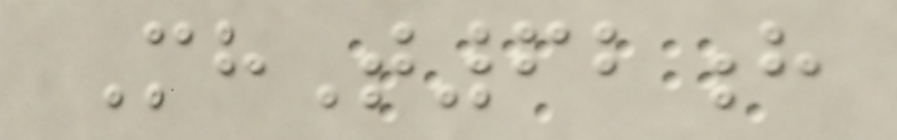MhT62h
